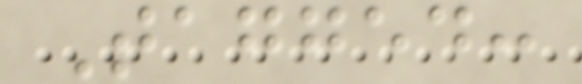Tagged:
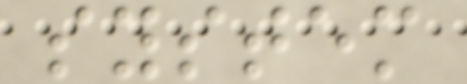system
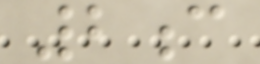2c
